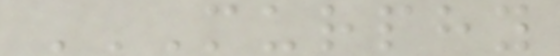MURPHY
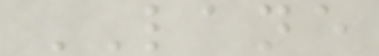LANE
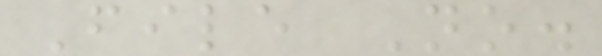File No.
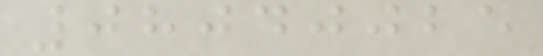08040025
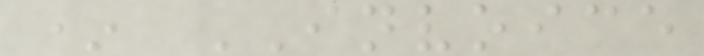* INVOICE
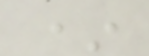*
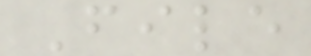File
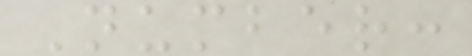Number:
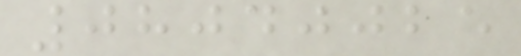08040025
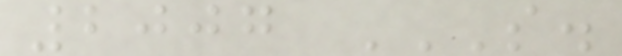2007 S.
